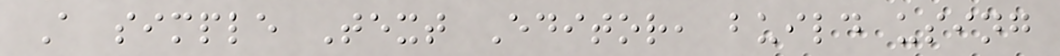A simple Text Editor, build using
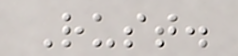Rust.
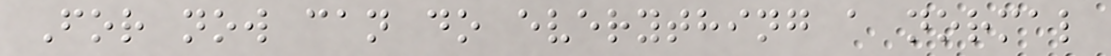For now can do everything a normal
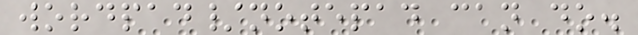wordpad/notepad can do.
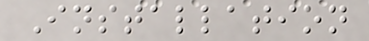Installation
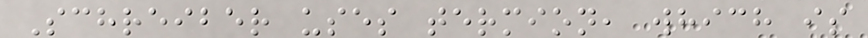Schreiber uses termion, which is
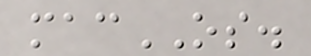macOS.
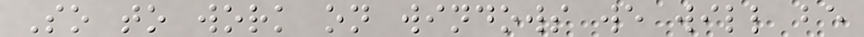So to work on windows we will be
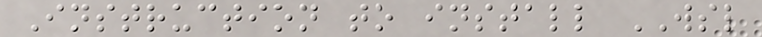Instruction to install WSL
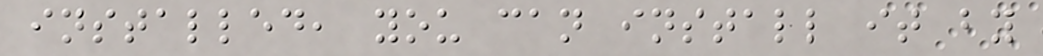installed, you can install it by
